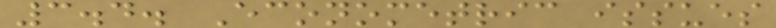3.4. Econometric issues
